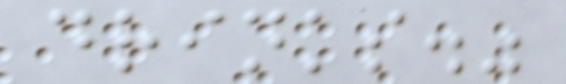drinks."
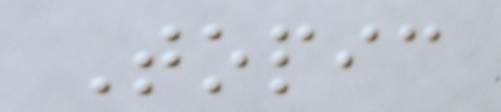Topic
